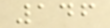146
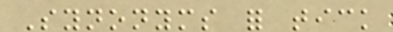Synonyms for tick
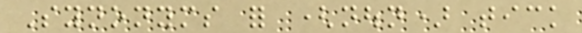Synonyms for (noun) tick
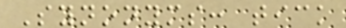Synonyms: tick
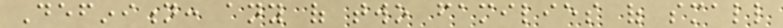Definition: any of two families of small
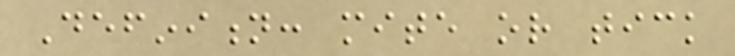Definition: mite or tick
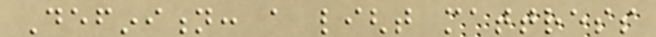Definition: a light mattress
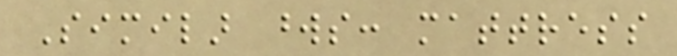Similar words: mattress
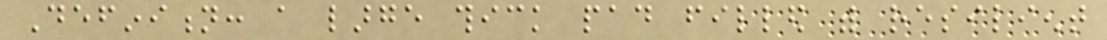Definition: a large thick pad filled with resilient
